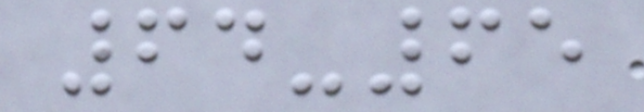64-65
